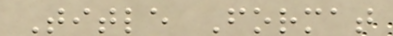Title Format
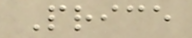Price
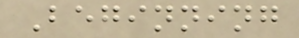Beginning
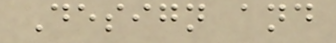Design and
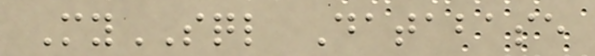MySQL Database
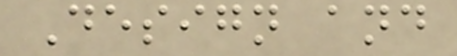Design and
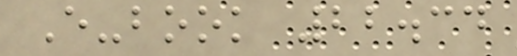E-book 22.34
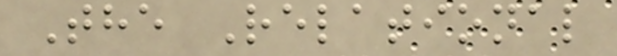The Relational
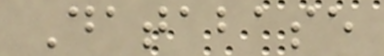Database
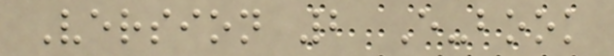Version 2 E-book
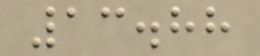13.88
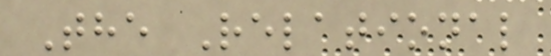The Relational
